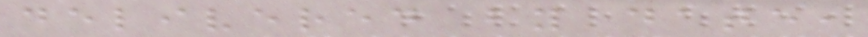delivered by date,
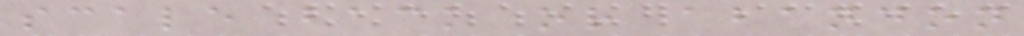scale back or abandon
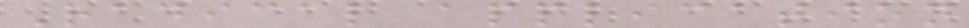Radical application
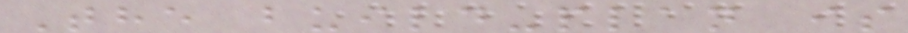The build-plan is
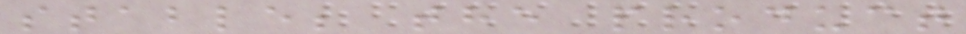stable; the product
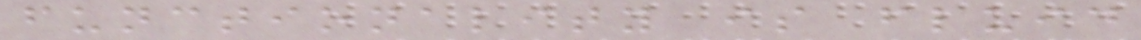functionality is fluid
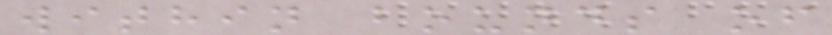within bounds of
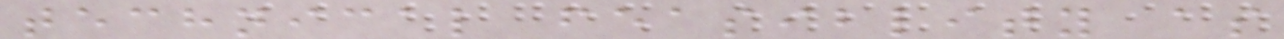technical feasiblity as
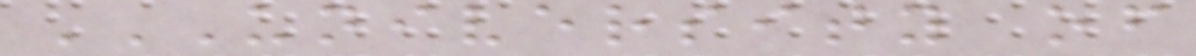UNIVERSITY OF
